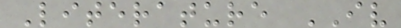Literature IV
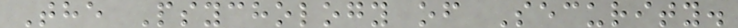The Psychology of Security.
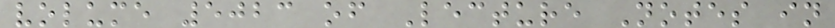volume 5023 of Lecture Notes in
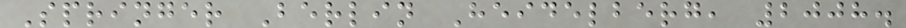Springer Berlin Heidelberg, 2008.
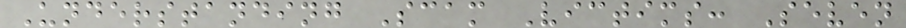Understanding Scam Victims: Seven
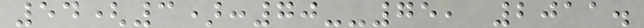54(3):70--75, 2011.
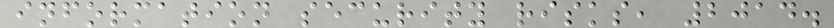information security risks, 2014.
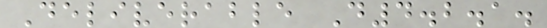Deliverable D4.2.1.
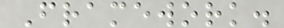Framework.
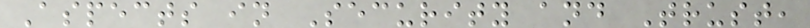Aspects in Security and Trust,
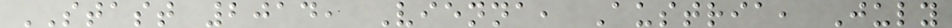STAST 2014, Vienna, Austria, July
